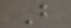B
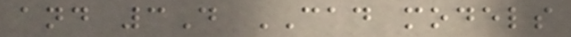and 3D CAD models
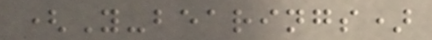(Y-bearings)
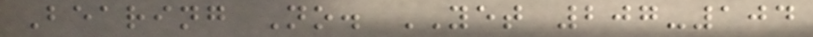Bearing No. YET 207-104
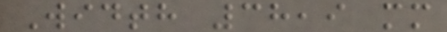Width 38,9 mm
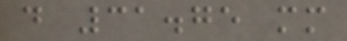d 31.75 mm
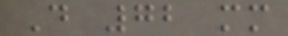D 72 mm
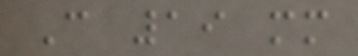C 19 mm
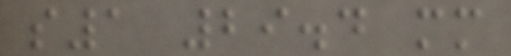s1 29.4 mm
